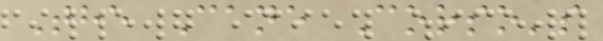The Cane Corso's
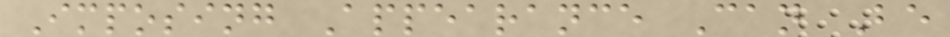Imposing Appearance Can Be
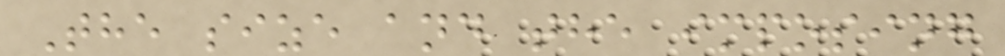The size and the imposing
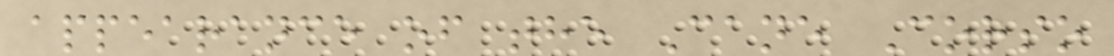appearance of the Cane Corso
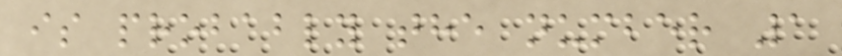is probably the number 1
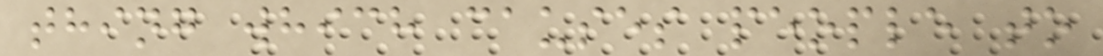thing which causes people to
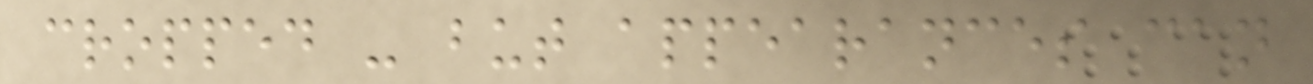cropped - but appearances can
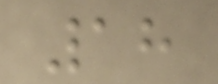18
